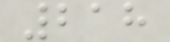218
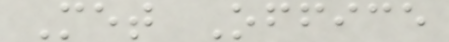Met Office
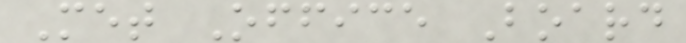Met Office Board
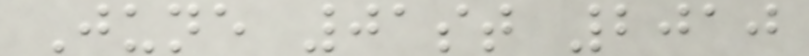June 01st 2010
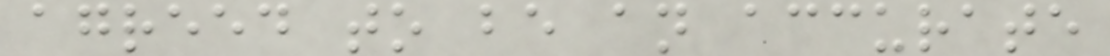agreed to be an accurate
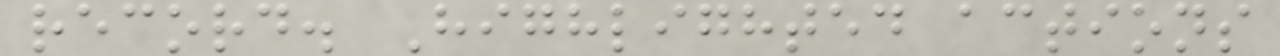record. Highlighted actions
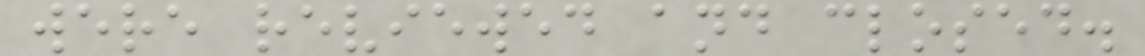were reviewed and closed.
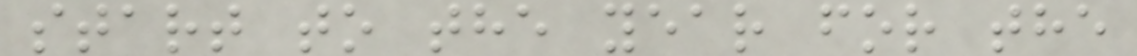start to the year for the
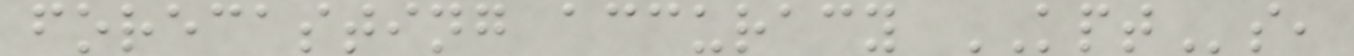forecasting accuracy KPTs,
